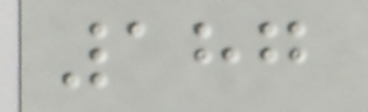187
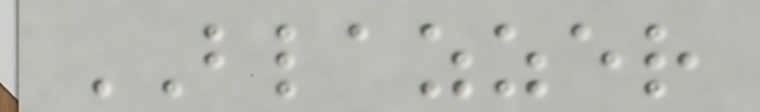BLAZZER
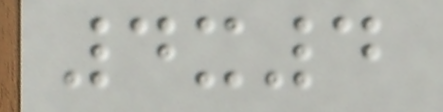4x4
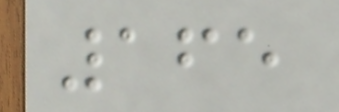165
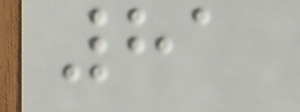81
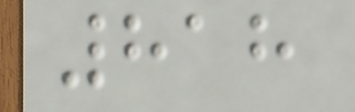818
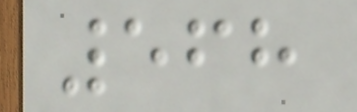568
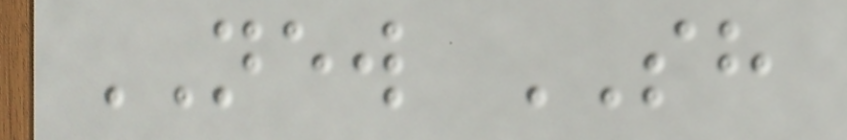NEW SH
